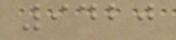9420
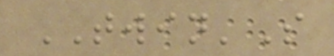TWIN'S
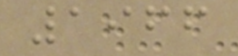1966
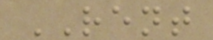RENT
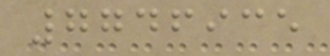7746935
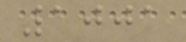1001
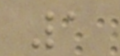1
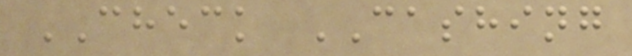CHECK CASHING
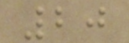20
